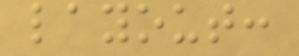layout:
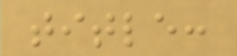title:
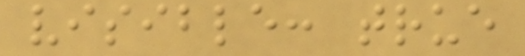visible: true
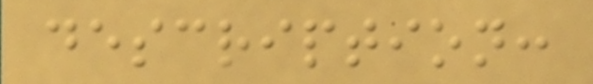description:
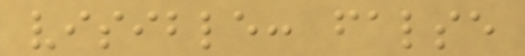visible: false
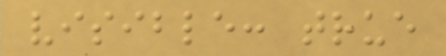visible: true
